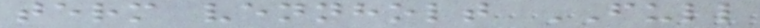term vennholt FULL
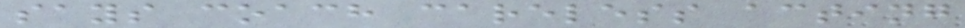says coach careless acting
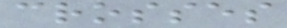crosses
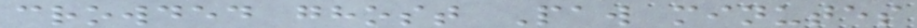crowded ghost Paw minutes
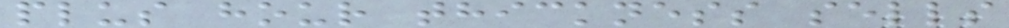plus hour thickness sells
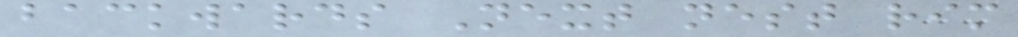backwards Next nest rim
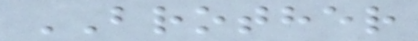BROTHER
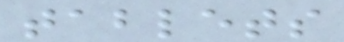tablets
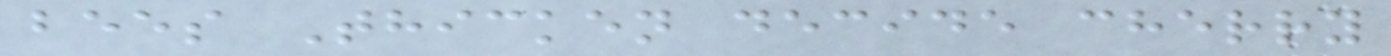bees Thicken decide cherry
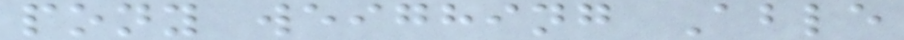pony weighing Able
